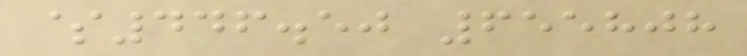$446.50 655808
